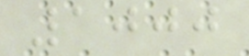1000
